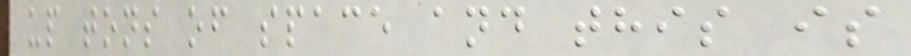up tons of space and this is
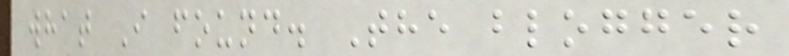what I found. The blogger
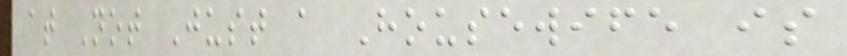at Not Just a Housewife is
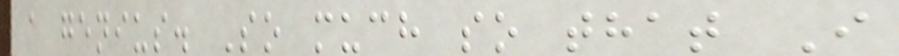a genius. So much so that I
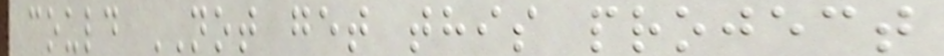could NOT get this project
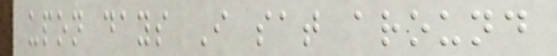upon days I sat around
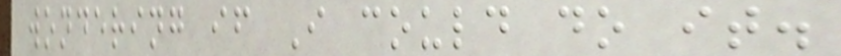wondering if I could do it.
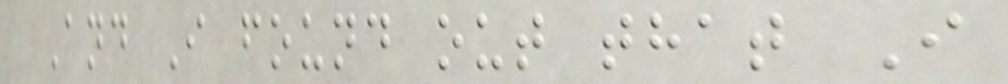And I found out that I
